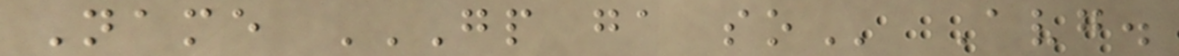Name GP GA SO Avg.
